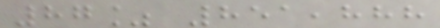87% 851,888
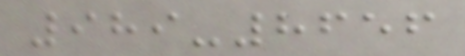989-8656
